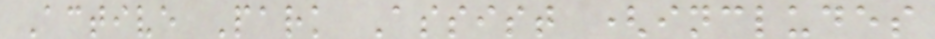Active Park Assist (includes
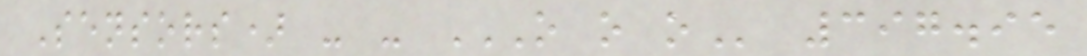Sensors) - - O O O 397.95
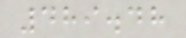489.48
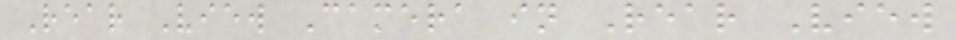Rear View Camera in Rear View
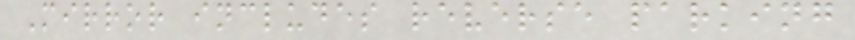Mirror includes reverse parking
